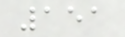151
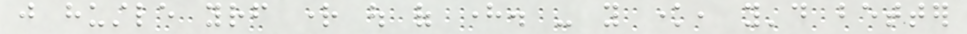just hustle yourself right out of here. - you know, you'd better
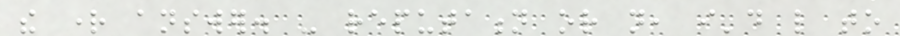the right answer. - reputation or not, i'd like to
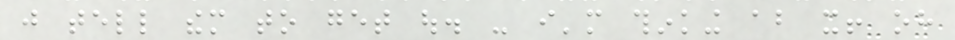just tell them to get out. - i'm thinking about it! oh
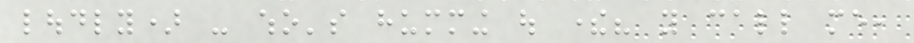loudly) - who's humming out there? you call me,
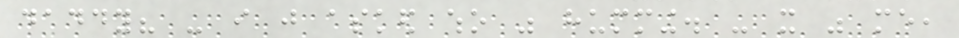daddy? - i just asked who was humming. - it was me,
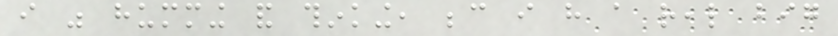i was humming and thinking, because i have a real big
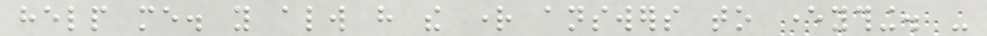help me. you always have the right answers to everything. -
